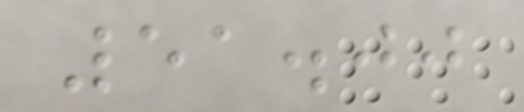51.00
